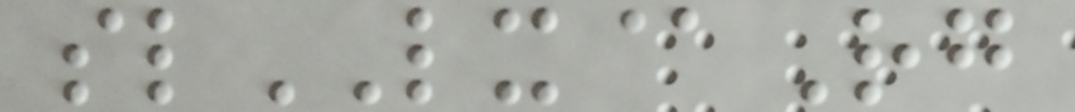slLX@Rg
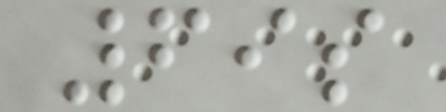69s
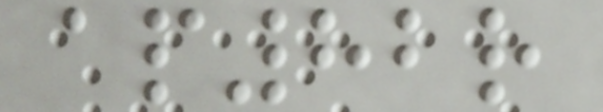ap82r
